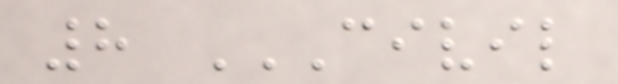8 CIVIL
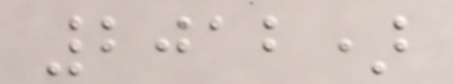2012)
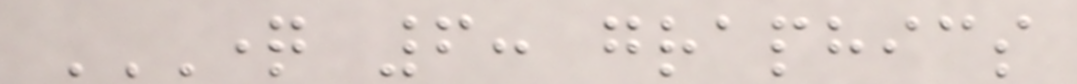QUESTION 6: GRAPHICS
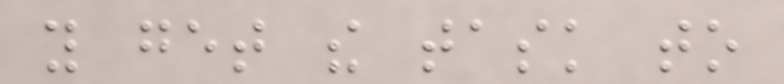you get the task to
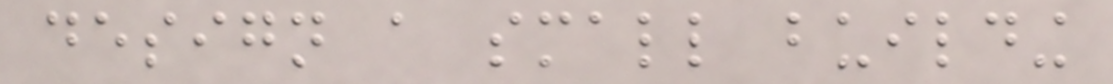design a small building
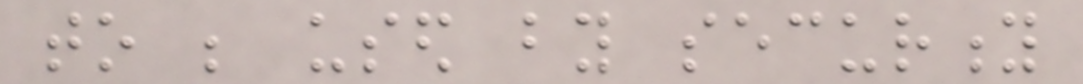to be used by security
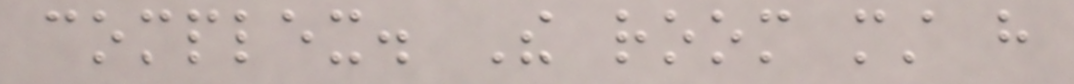complex. The room must have
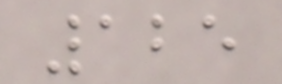125
